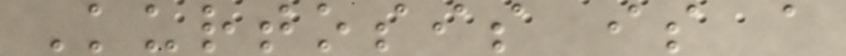Kurtosis is a
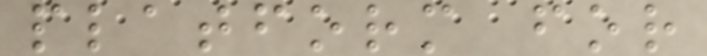platform for
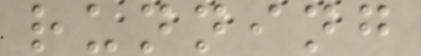running
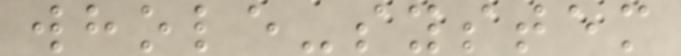whole-system
